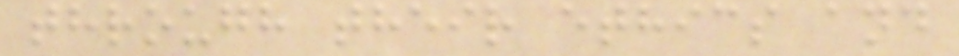through their ethics and
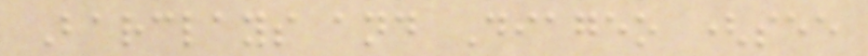Barclays and Diageo (see
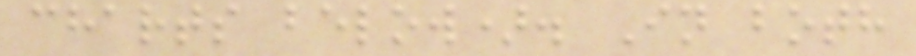charts below). In both
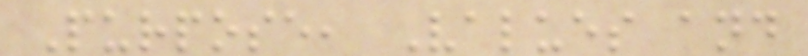Purpose, Values and
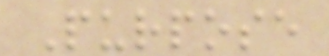Purpose
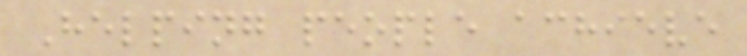Helping people achieve
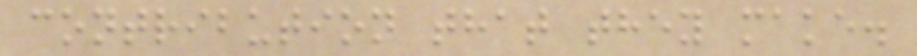contribution that they make.
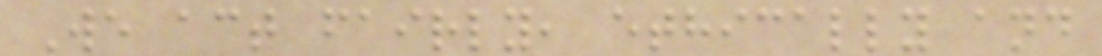We act fairly, ethically and
